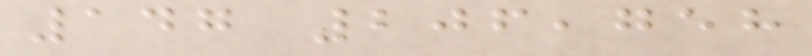147 206,758
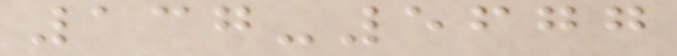137-5677
